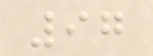97
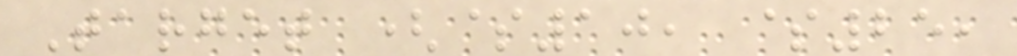Target ($10, $25,
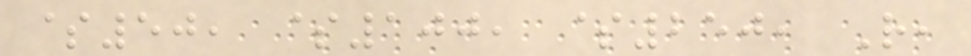$50, $100, $250, R,
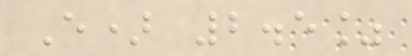E) 2.5%
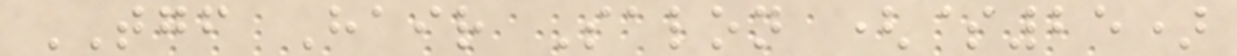TGF Hair Salon ($25)
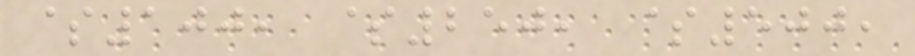$100, $250, $500,
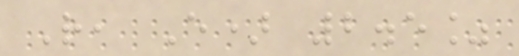R, E) 2.5%
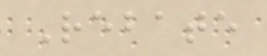Rebate
